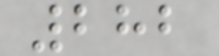282
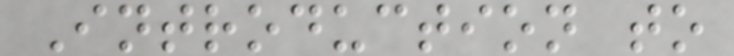Introduction to
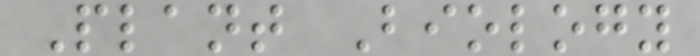Plant Biology
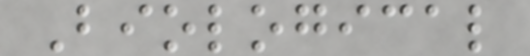Biological
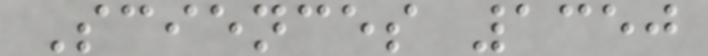Sciences 1350
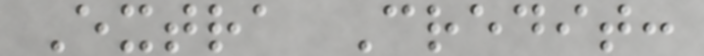Extra Credit:
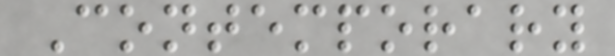Contemporary
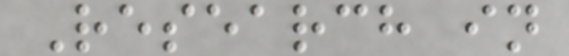Research in
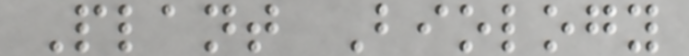Plant Biology
